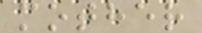mother
